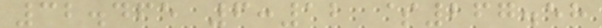32.465 6:12 $267.58
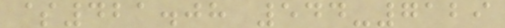$421.08 544-7129
